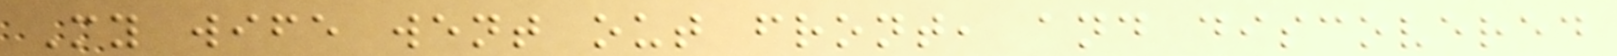My wife went out front, and discovered
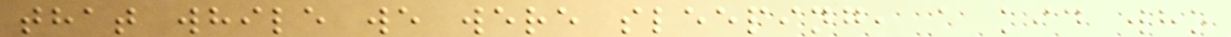that while we were sleeping, a kid who
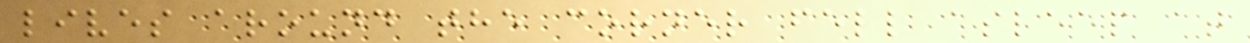lives around the corner fell asleep at
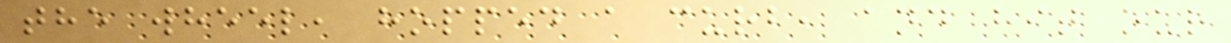the wheel, hopped a curb, and hit our
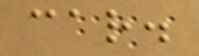car.
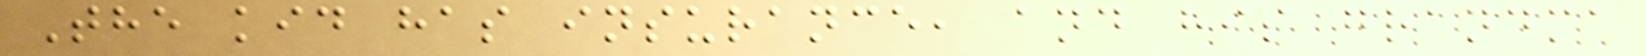The kid has insurance, and his grandma
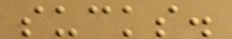sucks.
